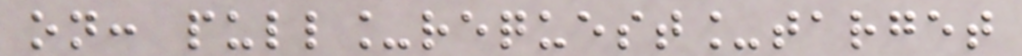on: pull_request_target
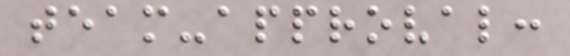team-approval:
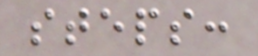steps:
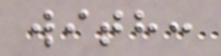with:
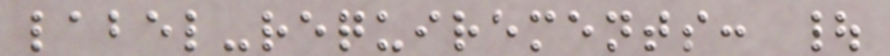label-requirements: |
